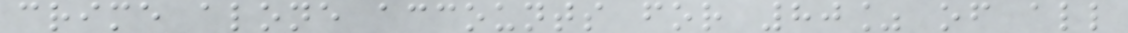crime alone accounts for 80% of all
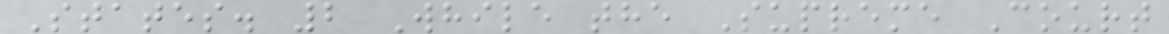States. 2 While the Supreme Court
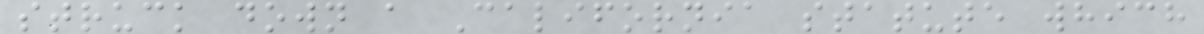struck down a California statute which
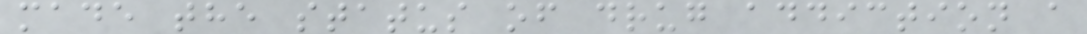made the status of drug addiction a
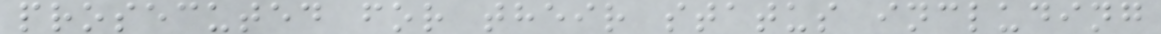prosecuted for their status including
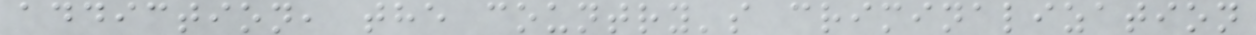addiction, the country's criminalization
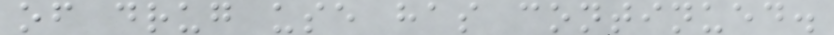of drug use has continued.
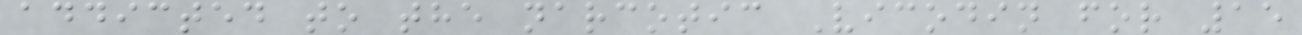addicted to the narcotic Vicodin for 15
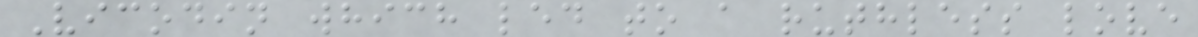Vicodin which led to a ruthless love
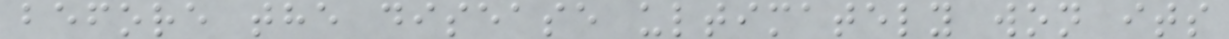before the disease ultimately won its
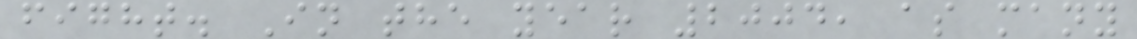fight. In the year 2004, as many
